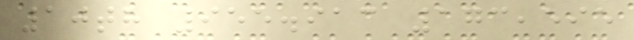10th 955.913 173,595
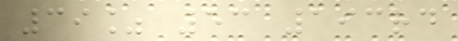39% 53 193rd
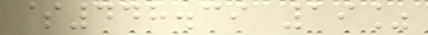$448.39 19%
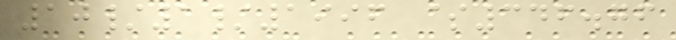10/1/1996 $346.76
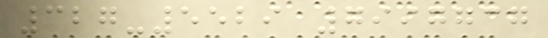327-5529 7997737
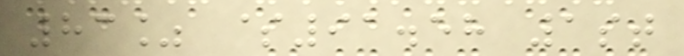83% $91.58 1st
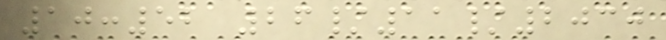10:52 26/11/2030
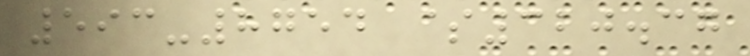593-8754 $320.37
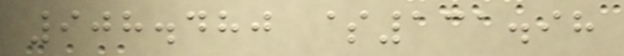908.480 $131.98
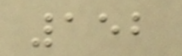152
